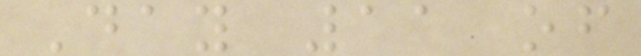Day 11 of
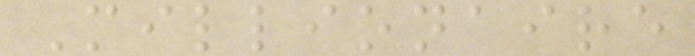Millionaire
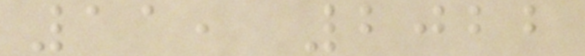11, 2022
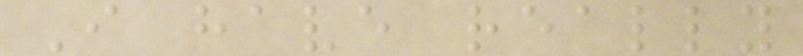I have really
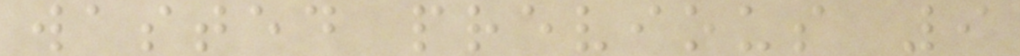wasted previous 9
